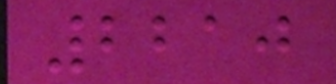2210
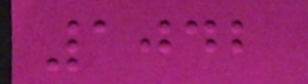1042
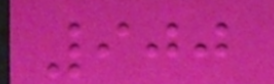900
